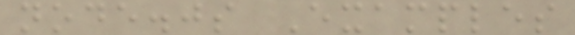node.js Examples
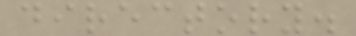directory.
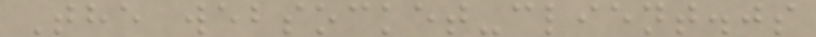The websocket-client.js
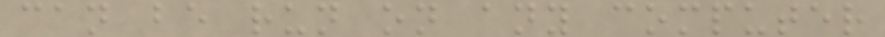can be run on any computer
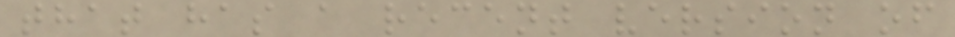that has a recent version of
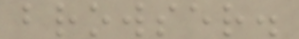browser.
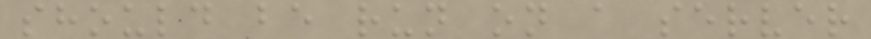should be run on a server
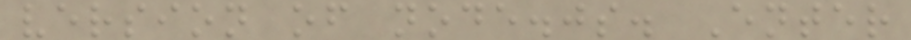version of node.js. Enter
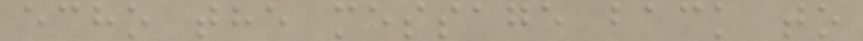echo the message back to
